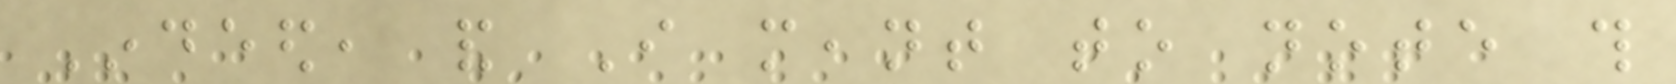Indeed, and I meant to note this
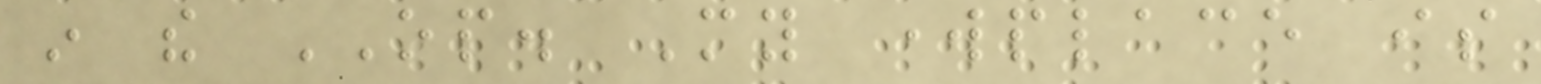in the OP. My workplace is
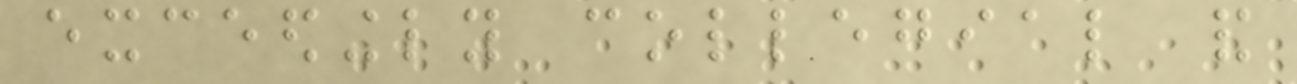exceedingly collegial and
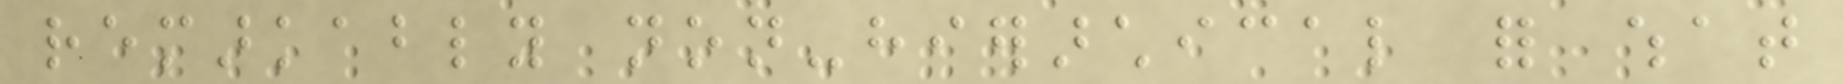remarkably non-hierarchical for what
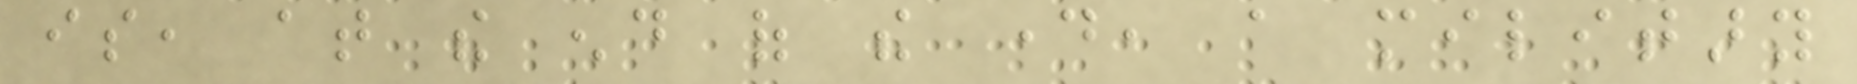is, at the end of the day, a military
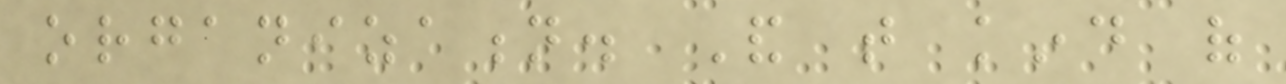organization. And that kind of
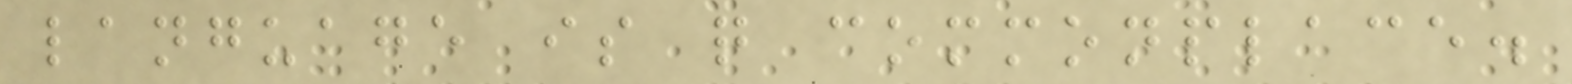language is quite commonplace.
